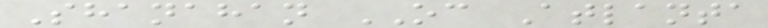Shanahan OC Atlanta
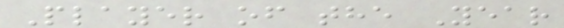Player of the Year
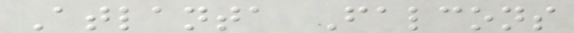Atlanta Falcons
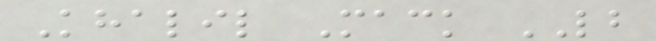Khalil Mack LB
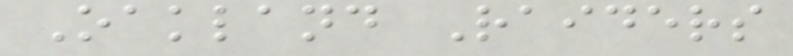Oakland Raiders
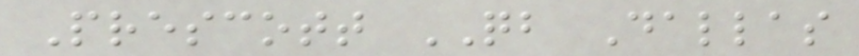Prescott QB Dallas
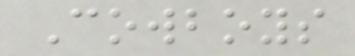Cowboys
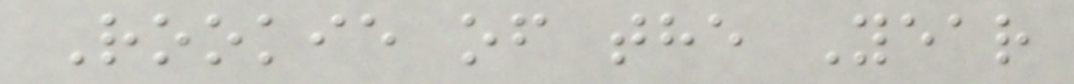Rookie of the Year
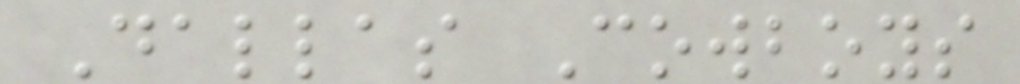Dallas Cowboys
